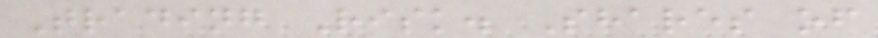Trading Risk. Shares of
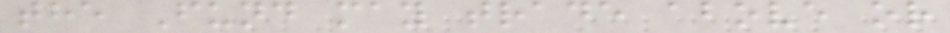the Fund may trade above or
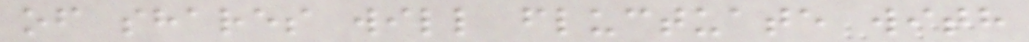of shares will fluctuate with
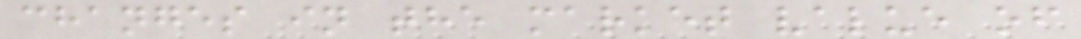changes in the market value of
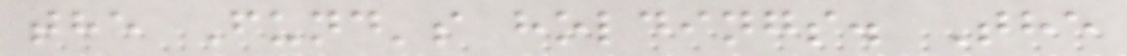the Fund's holdings. The
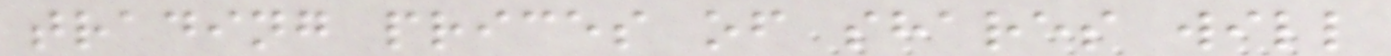trading prices of shares will
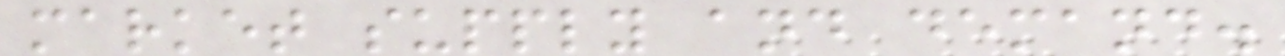market supply and demand.
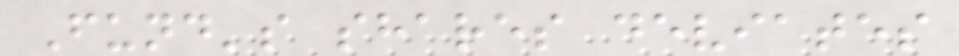Fund's shares deviates
